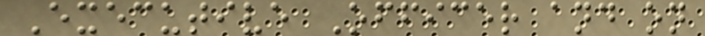Executive Officer and on
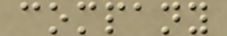company
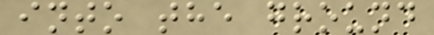into the ground
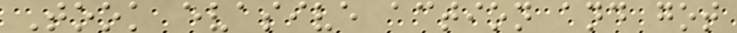Took evasive action and got
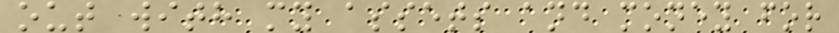out with my assets and money for
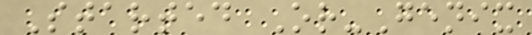Started Or-Genix
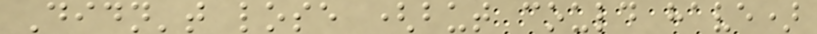Didn't lose (but could have)
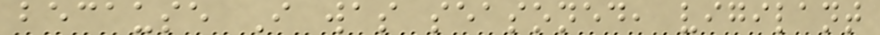because I was seasoned, vigilant
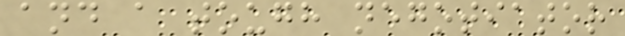and a tough negotiator
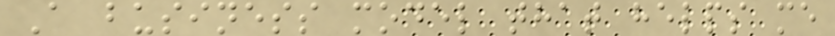A business model that helps me
